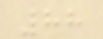88
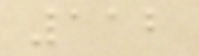112
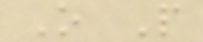O P
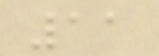11
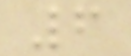6
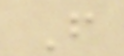F
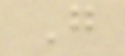G
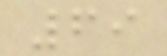69
